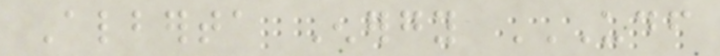Alberta Energy UDF
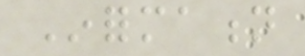Information
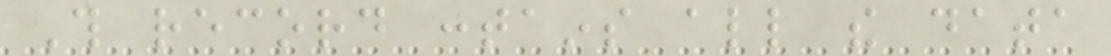This record contains all the data
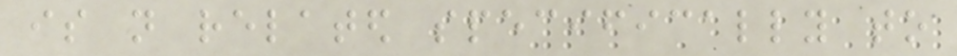is not related specifically to
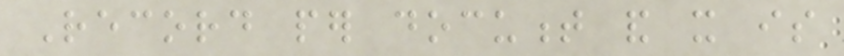Record per document and it is
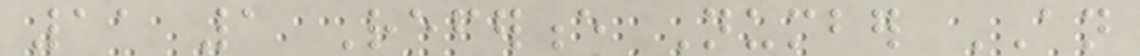11 1 Reference Number AN
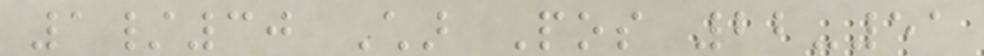1/30 Char Pos 22-51
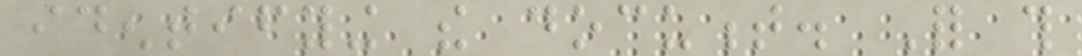identifying the document. For this
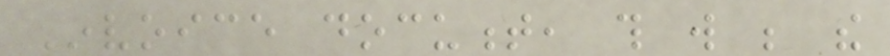Invoice document, this will be the
